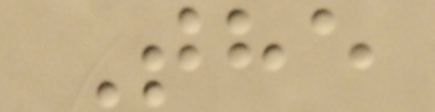The
